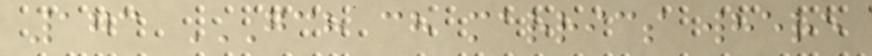173 GCH CH MARRICS WHERE
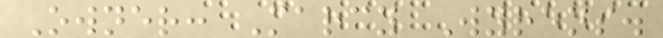Owner: Marcy Wyrens.
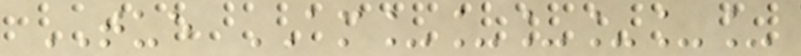TUE AM______
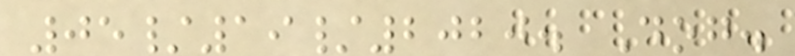05/19/2020. Dog.
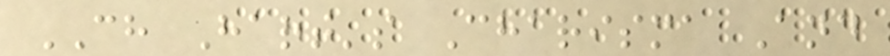CH Hart's Charisma And
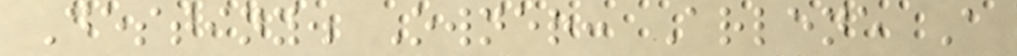Destiny. Owner: Arlene A
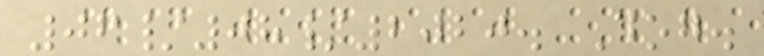06/08/2020. Dog.
